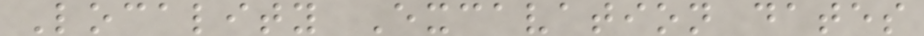Locality Excavation dates
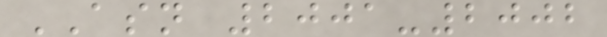ASN 2001-2002
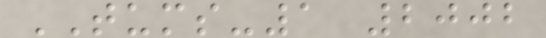TUMS-1 2002
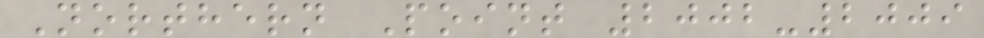Northern Point 2002-2009
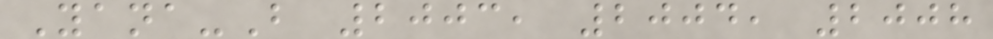Yana-B 2003, 2004, 2008
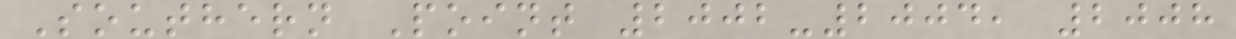Southern Point 2002-2004, 2008
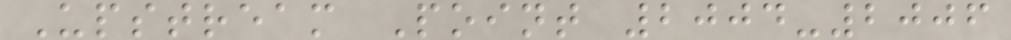Upstream Point 2004-2006
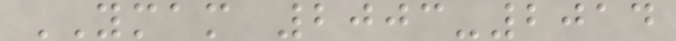YMAM 2003-2014
